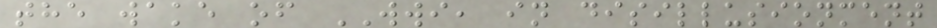the wake of WWI, in disillusionment
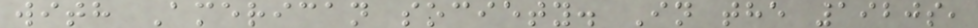with American society. In the 1920s,
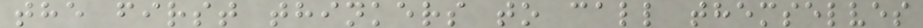the first thinkers to call themselves
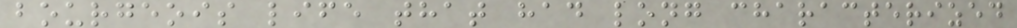bourgeois life that had long characterized
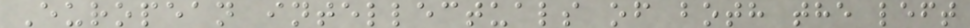European intellectuals of both the left
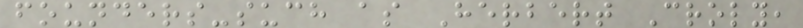founders-such as Herbert Croly,
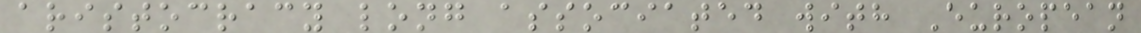aristocracy long associated with European
